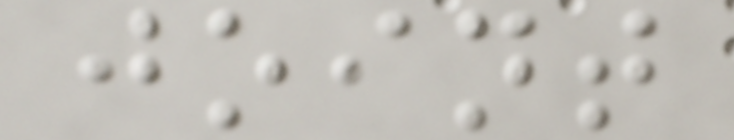joint
